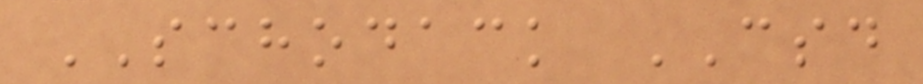SCHODACK CSD
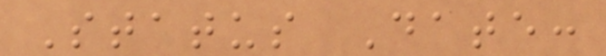Status Date:
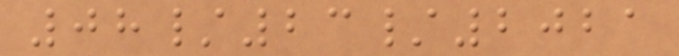08/23/2021
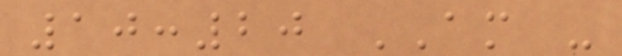10:20 AM -
